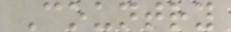Country
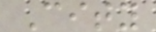City
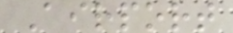Airport
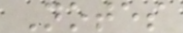Notes
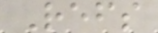Refs
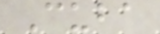Cuba
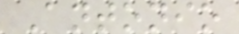Antonio
